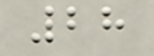28
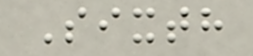Sixth
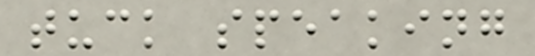tuck speaking
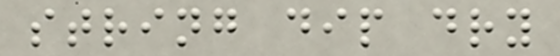string dip dry
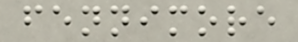fennimore
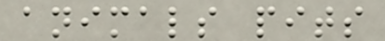animals pits
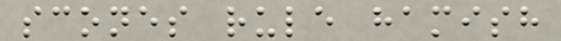scones rule hamish
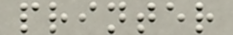printer
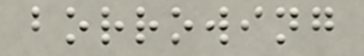borrowing
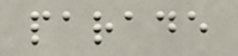parade
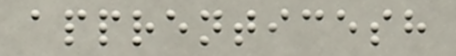apprenticesh
